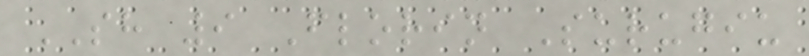SH 9 Florin Surugiu
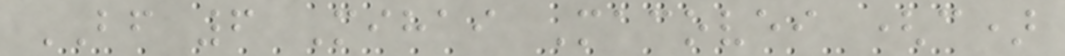BF 6 Mihai Macovei (c)
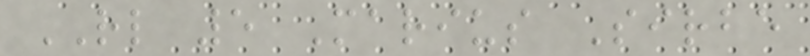RL 5 Marius Sirbe
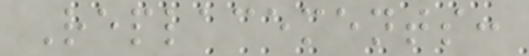Replacements:
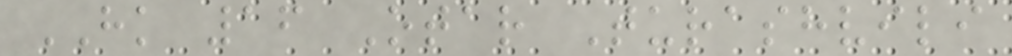HK 16 Otar Turashvili
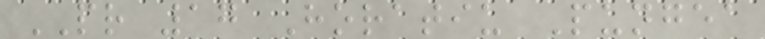PR 17 Horatiu Pungea
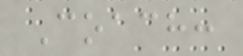Coach:
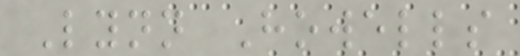Lynn Howells
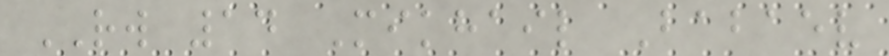RW 14 Mikhail Babaev
